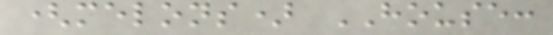(melons) HOUSE:
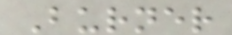Burner
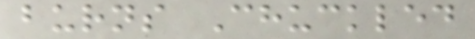burns Chuckled
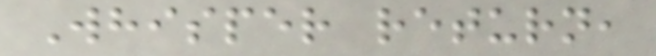Whisper return,
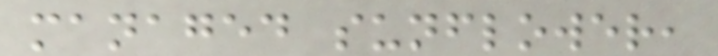managed sunflower,
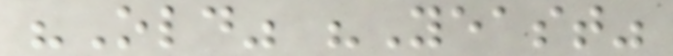"Old" "Yeast"
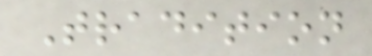Tradition
